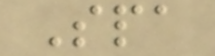Spa
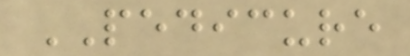PEDICURE
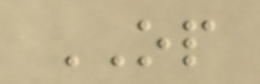OP
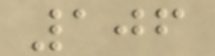106
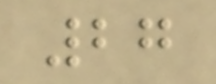27
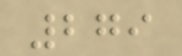279
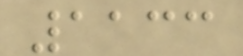1133
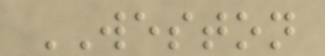WESTON
